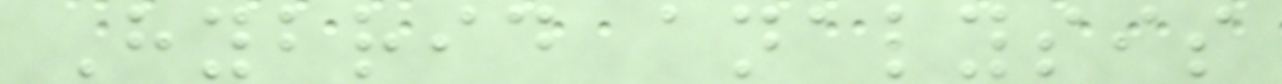Hybrid analysis
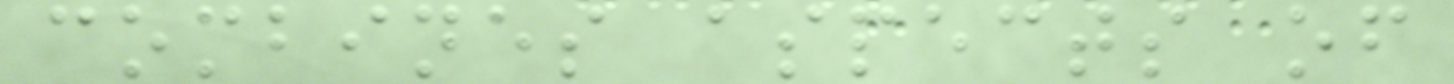combines aspects of
